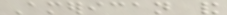American and
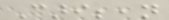Caribbean
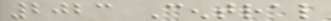2023 Central
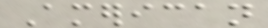American
